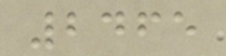2465
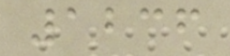1236
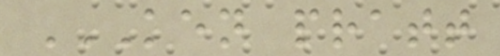KEN PRATT
